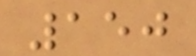150
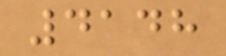4148
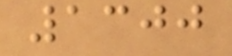1300
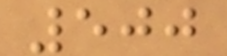500
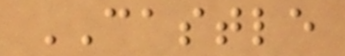CASTLE
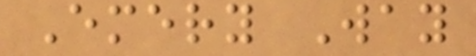Emery Way
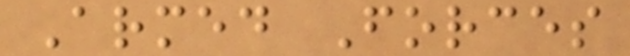Armed Forces
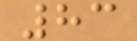83
